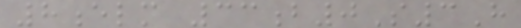8elm 33b0S3H
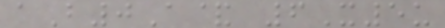aB0A& 6X5u
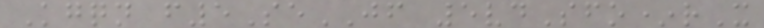Kgqn f5SeJF 5vdSfo*rX
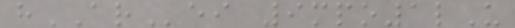hARei 9mpo1lU
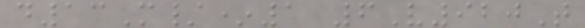d13M/*1 6V920T
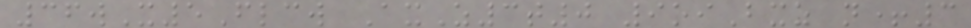36wX5Flcw AxZ3t0 9oiBxz n+3
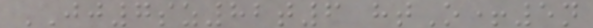JJ7sz82t6 htO+5n
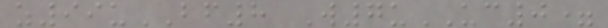z99uBF8 W7uUC0=
